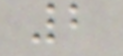2
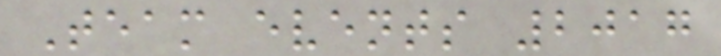Team events 2017
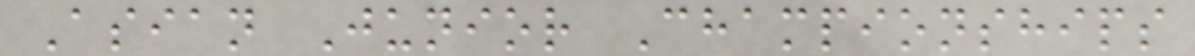Asian Junior Championships
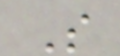S
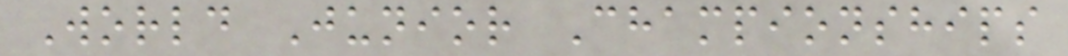World Junior Championships
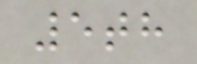5th
